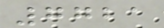7721
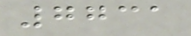7731
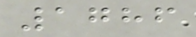1786
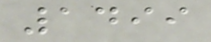1499
